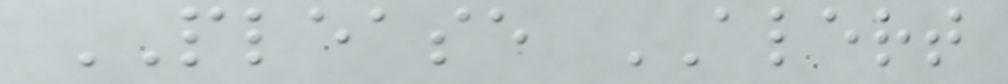PLEASE ALERT
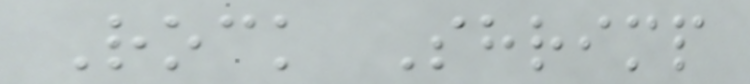Rock Shrimp
